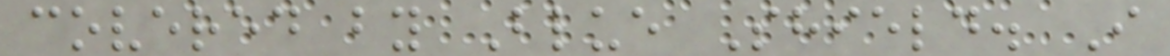covered by Blue Shield. I
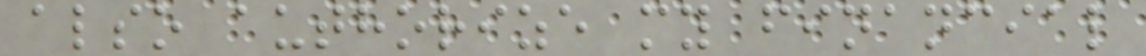also authorize my financial
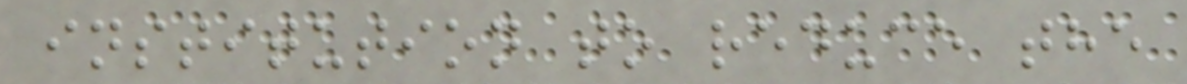institution to reduce the
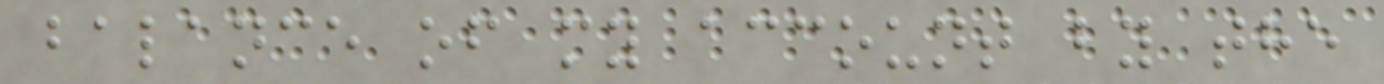balance of my account by the
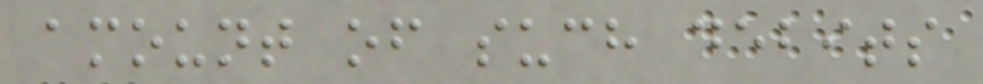amount of such debits
